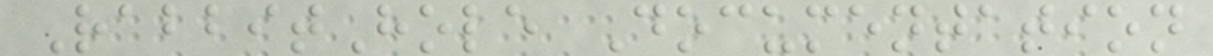RabbitHole Documentation
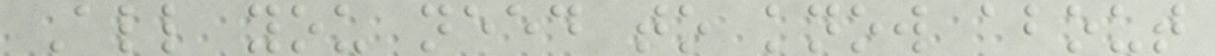All you need to know about
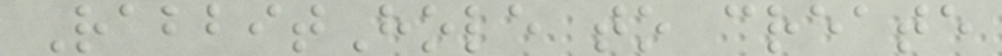RabbitHole to create
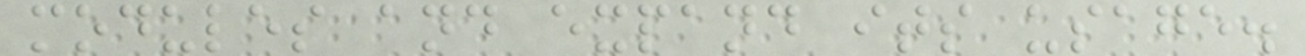modules and expand its usage.
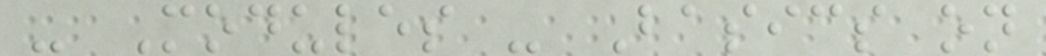- Modules - Basics on
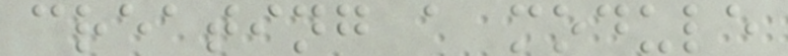creating a module
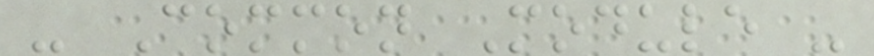- Common Module -
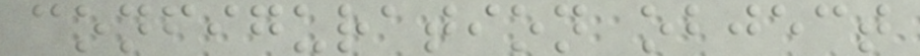configuration object
